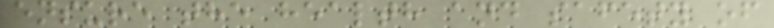ensure the health and safety of
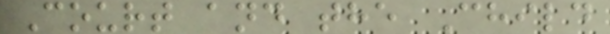Court and the Child
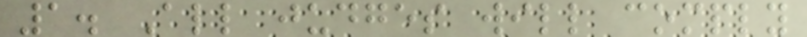1. All judges will comply
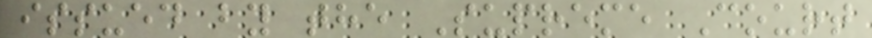issued by the Supreme Court
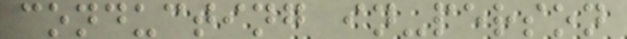conducting in-person
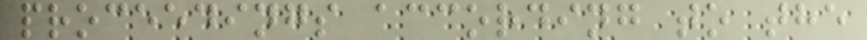proceedings according to the
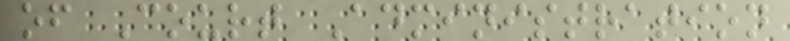of Court Administration
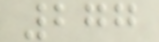277
